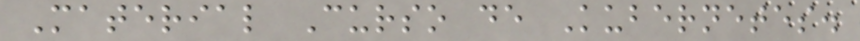Material Curso de Kubernetes.
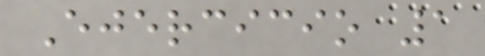Ejercicio 1
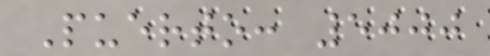Puerto: 5000
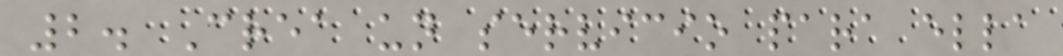2. Crea un servicio para ella
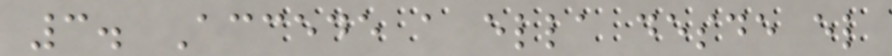3. Accede a ella desde el
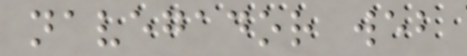navegador web
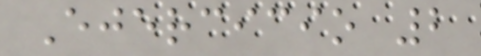Ejercicio 2
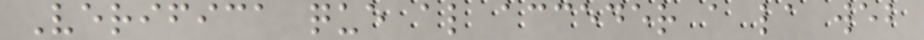Verifica que al acceder a la web
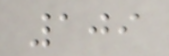109
